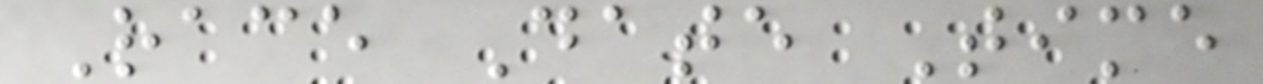Race Date Time
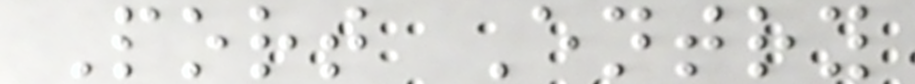Port Entry
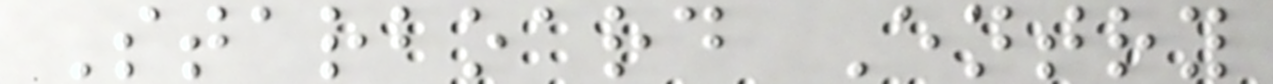Starboard Entry
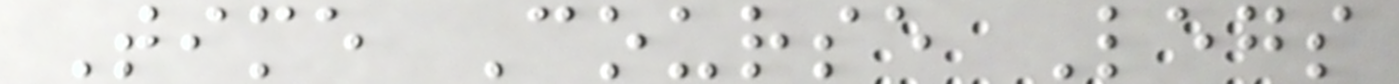Time Course Legs
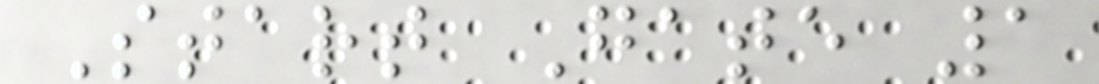Start Gate 1
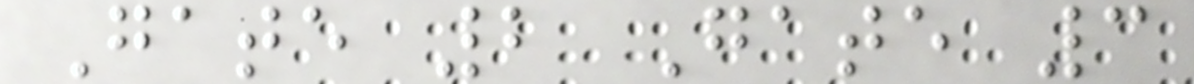Gate 2 Gate 3
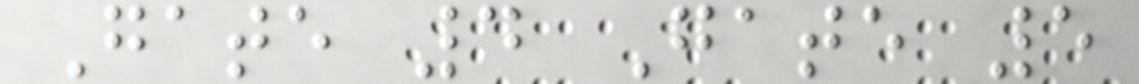Gate 4 Gate 5
